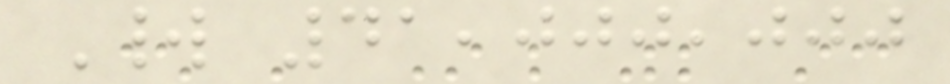World 41,000,000
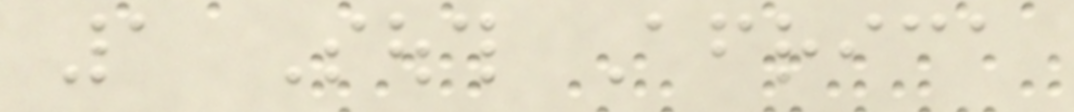1 South Africa
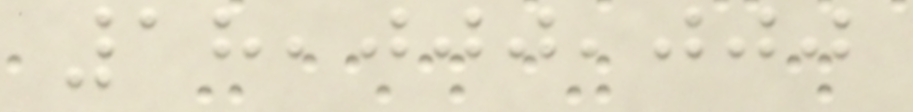18,000,000
